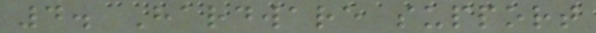4. Hardware support
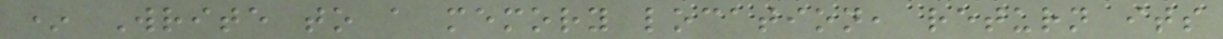* Write to a memory location, return its
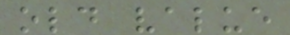old value
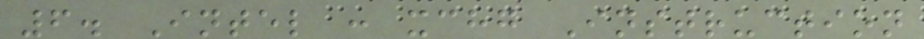6. Intel : xchg Instruction
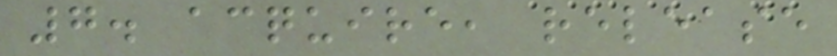7. acquire, release
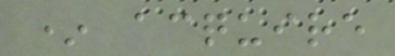* acquire
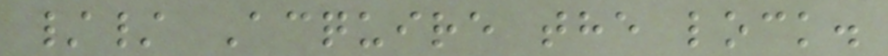// Acquire the lock.
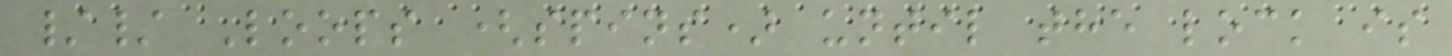// Loops (spins) until the lock is
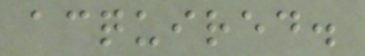acquired.
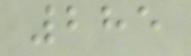285
